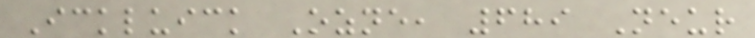Ickluick Ozne, 689 Neur
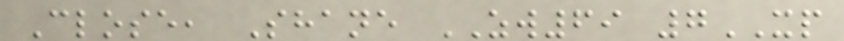Close, Shane ZW69 7XP
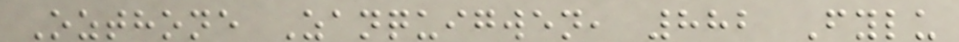Ozthone Zanquigwen, 882 Fylu
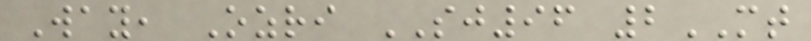Way, Ozri SJ96 2MT
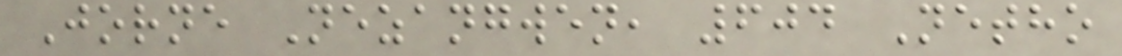Jorne Nezangwen, 604 Netho
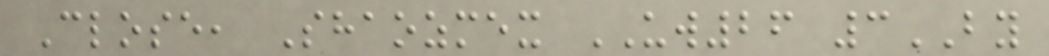Close, Shaozmex UW26 3BY
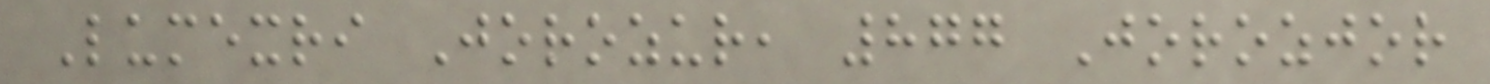Lumexri Jorozur, 877 Jorozjor
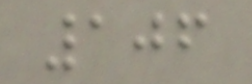106
